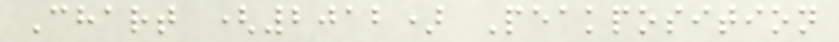Chart (2012) Peakposition
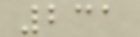231
